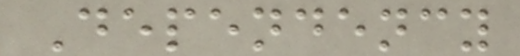Dependency
